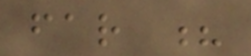far ?
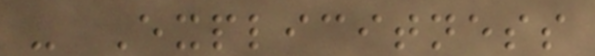- Explicitness
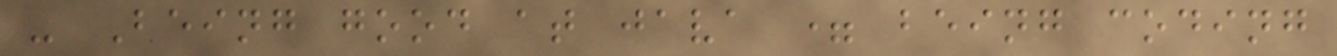- Being good at java = being coding
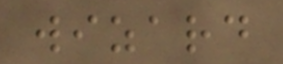wizard
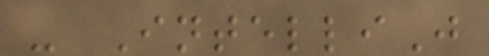- IntelliJ
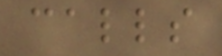calls
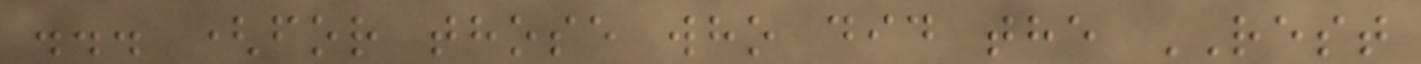... (for those who did the REST
